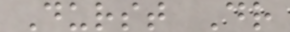Durst Dr
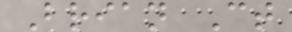Brian Ct
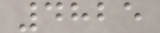4825
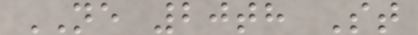NE 20th St
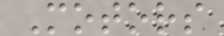Motors
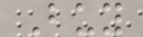Buy
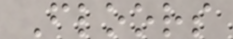Floors
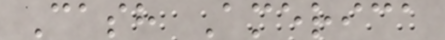Cash America
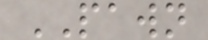PAWN
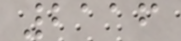2116
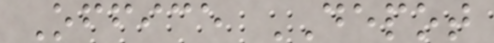Office DEPOT
